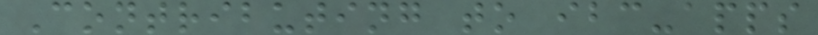Contributing to ibc-apps
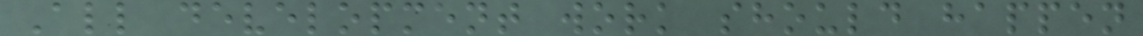All development work should happen
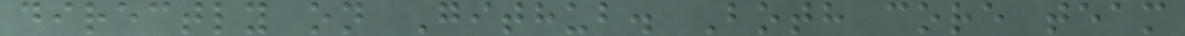directly on Github. Both core team
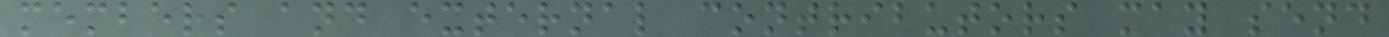members and external contributors may send
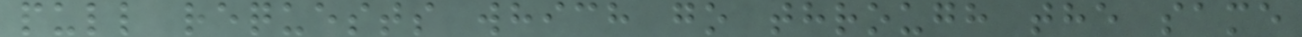pull requests which go through the same
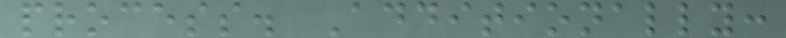process. Additionally:
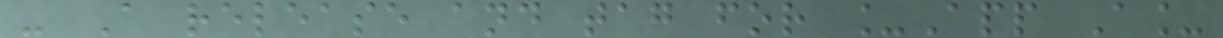- A release and tag for _App A_
